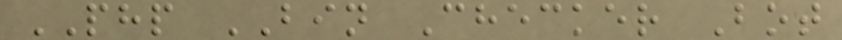PHP BIN Checker Bot
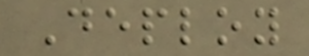Deploy
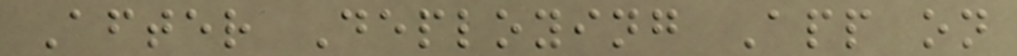After Deploying App on
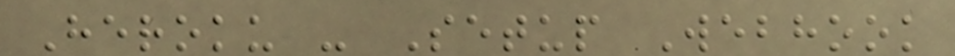Heroku - Setup Webhook
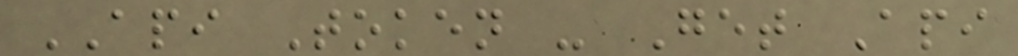API Token - Get Api
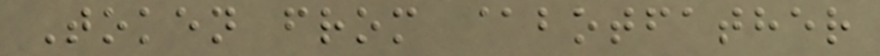Token from @botfather
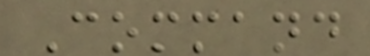Command
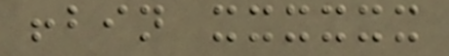!bin xxxxxx
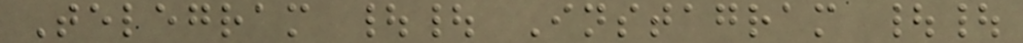Telegram || Instagram ||
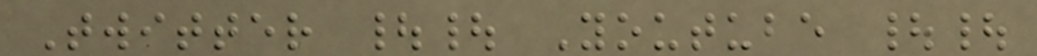Twitter || Youtube ||
